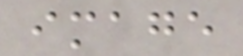image
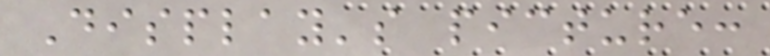Display's picture:
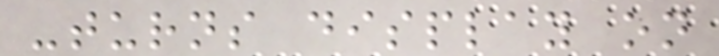-turns display on
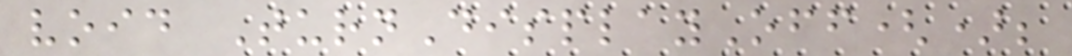void TurnDisplayOff();
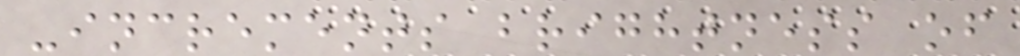-increments brightness of
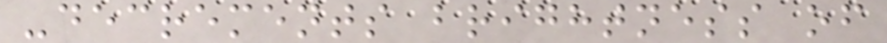-decrements brightness of
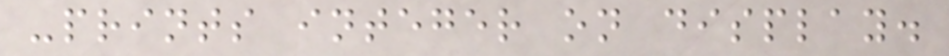-prints integer on display.
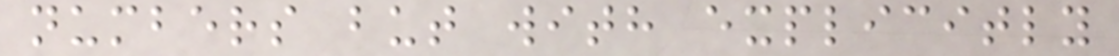numbers but with explicitly
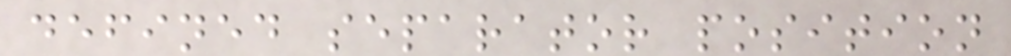defined separator position
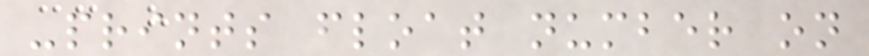-prints float number on
